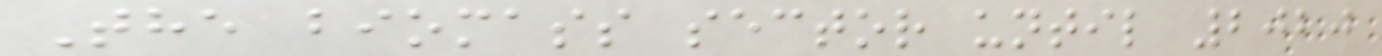The biomass sector until 2020
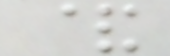&
